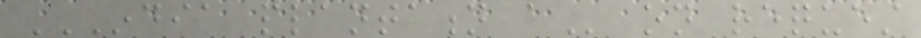INDIA PLANTATION A on request
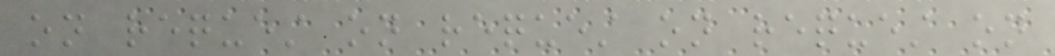on request on request on request on
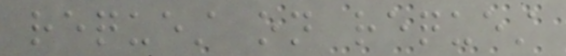request on request
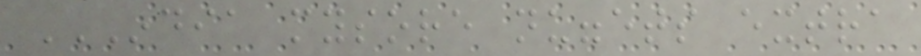INDIA MYSORE NUGGETS EXTRA
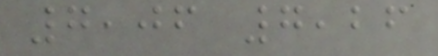7,06 7,26
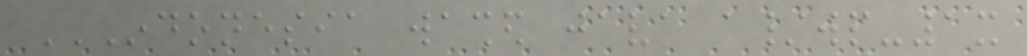INDONESIA WASHED JAVA A/WP-1X
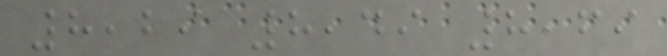8,29 8,49 8,69
